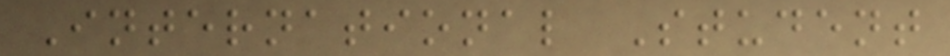International Student
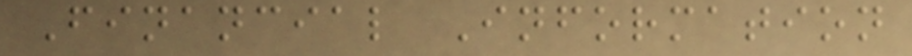Financial Information
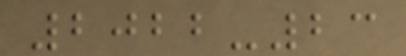2022-23
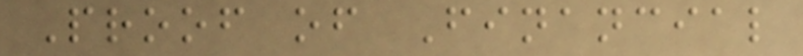Proof of Financial
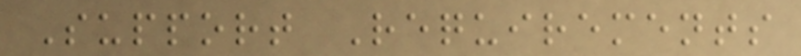Support Requirements
